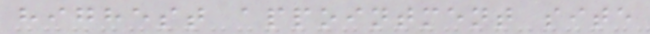highest appointment site
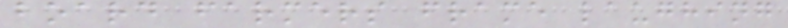board farmers frame laughing
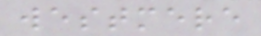westmere
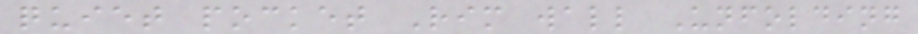quiet pocket Rim wall Unfolding
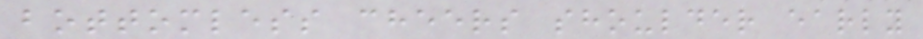bottomless cheers shoulder early
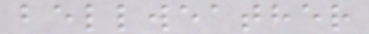bellweather
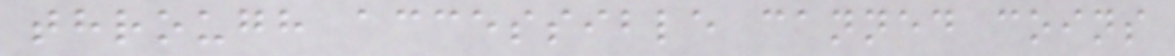through accessible canned coins
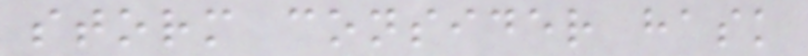storm consider hask
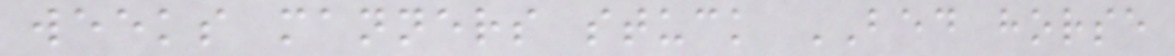weeks manners stuck BED horse
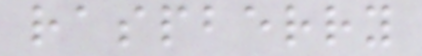raspberry
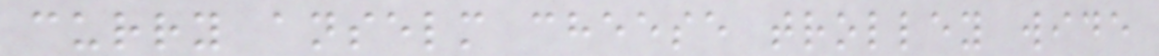curry anselm cheese trolley wide
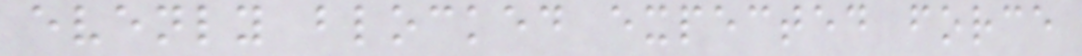evenly blocked expected force
